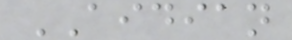AIDIAN
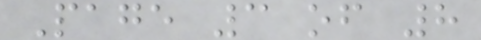Page 3 of 8
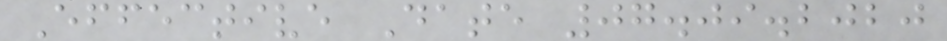Effective Date 07.09.2020
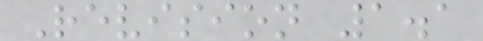Revision 1.1
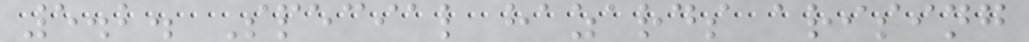5.2. Special hazards arising
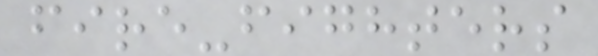fire-fighters
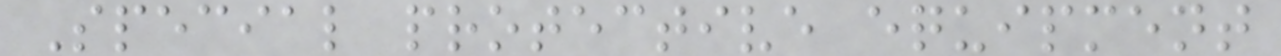Special protective equipment
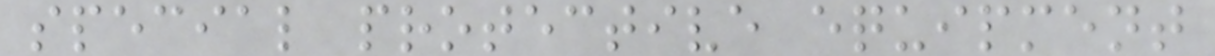special protective equipment
